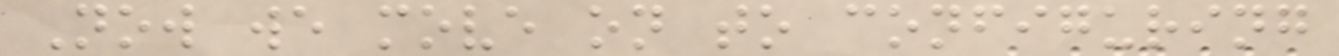Now we move on to configuring
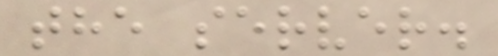the server.
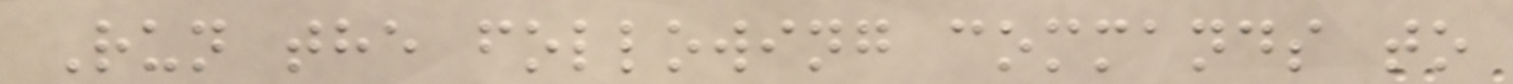Run the following commands to
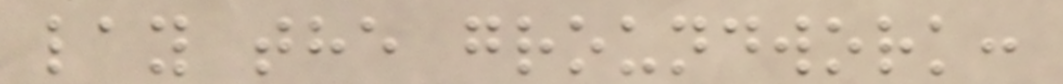lay the groundwork:
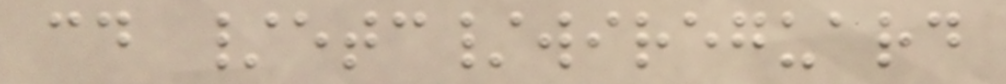cd /etc/wireguard
